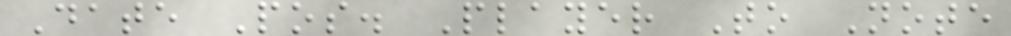Date Pos. Player To Note
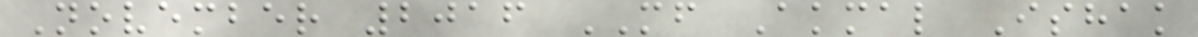November 2016 MF Akmal Ishak
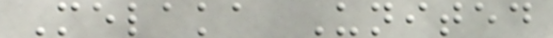Melaka United
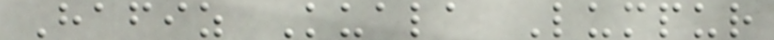Hafiz Kuala Lumpur
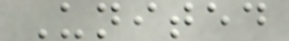United
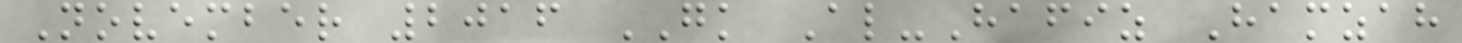November 2016 GK Al-Hafiz Hamzah
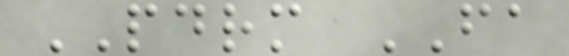PDRM FA
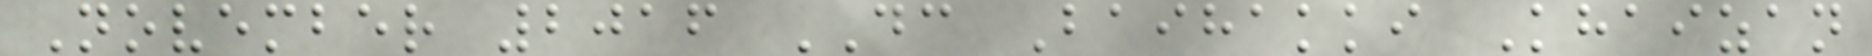November 2016 DC Baihakki Khaizan
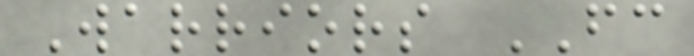Warriors FC
